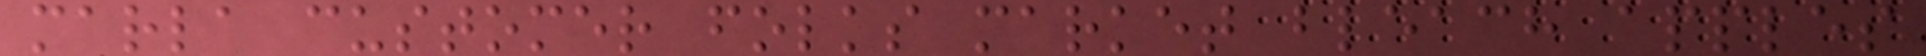marla customer folks market bleach apples
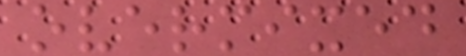overmixed
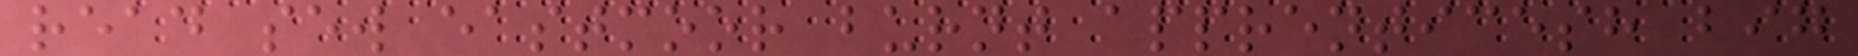read sew eastmoor burnt apprenticesh big
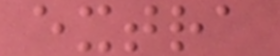extra
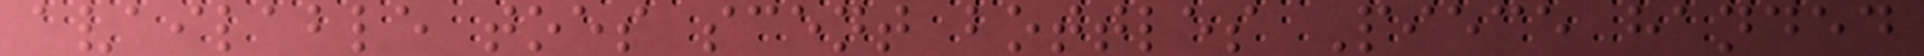available toes scent bottles Piece handed
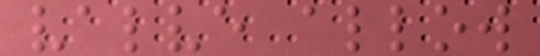valve allow
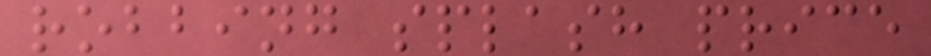robbing splash price
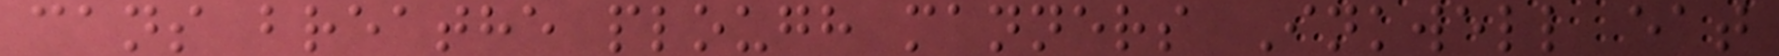cans breathe plough manners Inkwell eat
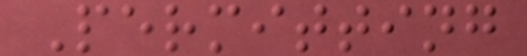Permitting
